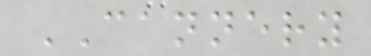CANNERY
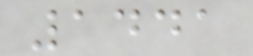1441
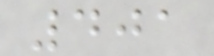401
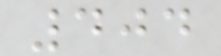404
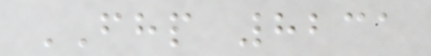FHP 8231
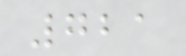721
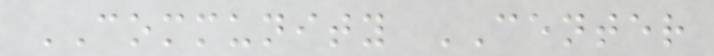COMMUNITY CENTER
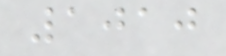1010
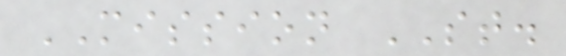MISSION ST.
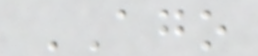AGO
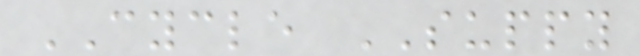CYCLE SUPPY
